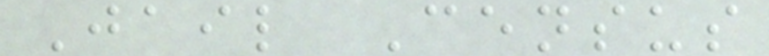Jail Census
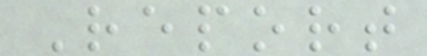Report
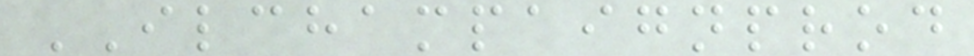ILCHAMPAIGNPROD
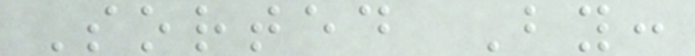Sorted By:
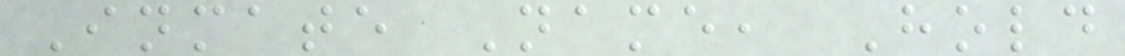Inmate Name, Hold
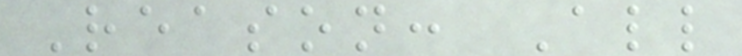Reason: All
